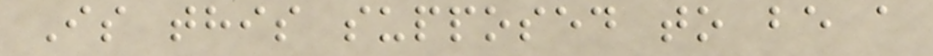Is this supposed to be a
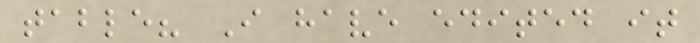table? I have edited it
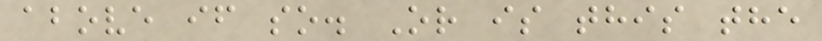above if so. Or is this the
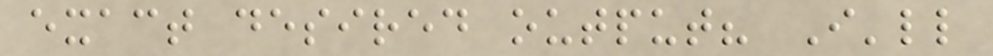exact desired output? I'll
